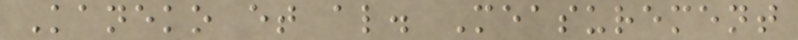Kaneko et al. Measurement
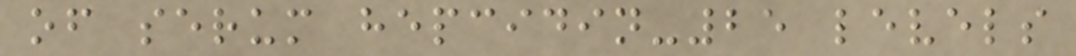of serum hepcidin-25 levels
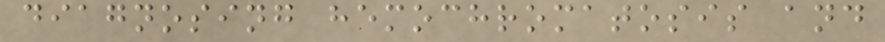diagnosing hemochromatosis and
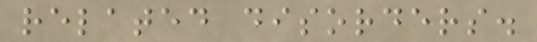related disorders.
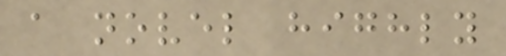a novel highly
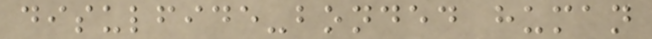disulfide-bonded human
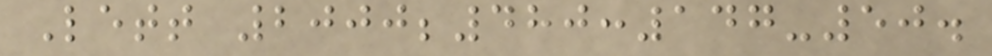Lett 2000;480:147-50.
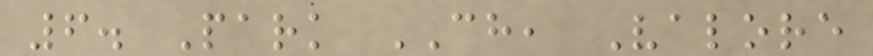6. Park CH, Valore
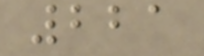221
